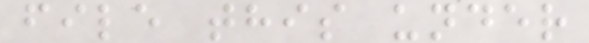file this under
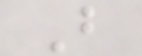B
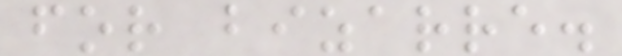for bizarre.
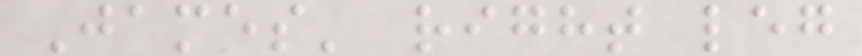James' right leg
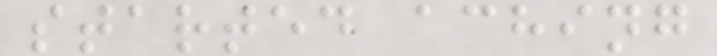started aching
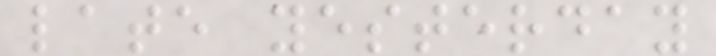late yesterday
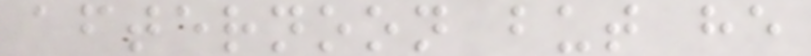afternoon but he
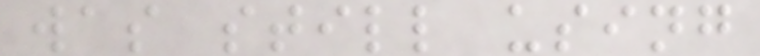was still using
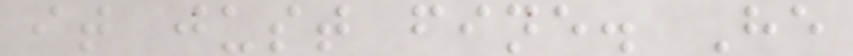it just fine. He
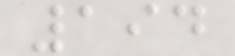194
